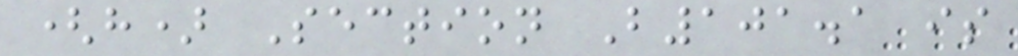(h) Section B101.1 is
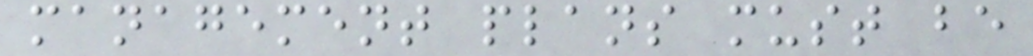management plans must be
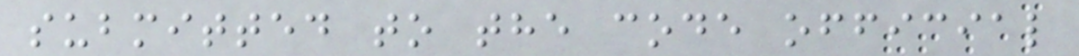submitted to the code official
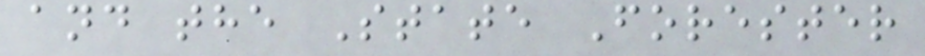and the State Forester
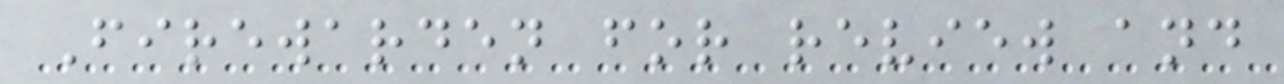Firewarden for review and
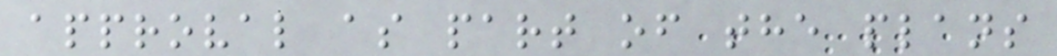approval as part of the plans
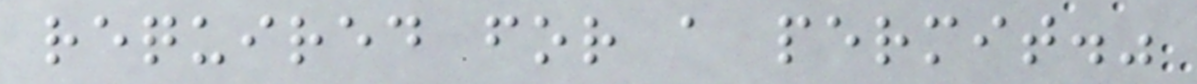required for a permit."
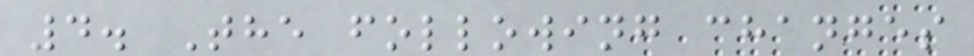4. The following changes
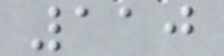110
